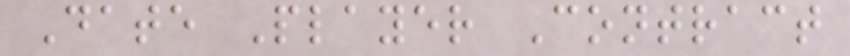Date Player Contract
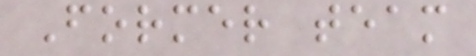Former team
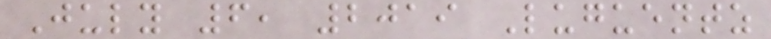July 6, 2019 Luguentz
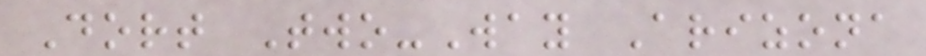Dort Two-Way Arizona
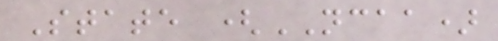State (NCAA)
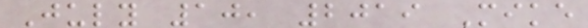July 10, 2019 Mike
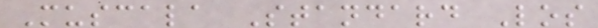Muscala Standard Los
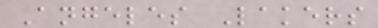Angeles Lakers
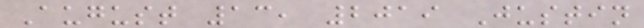August 13, 2019 Justin
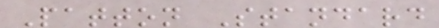Patton Standard
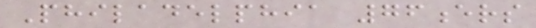Philadelphia 76ers
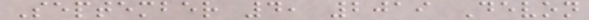September 4, 2019 Devon
